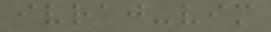ivraj-vim
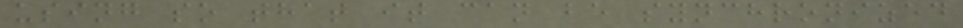using so that it can be synchronized
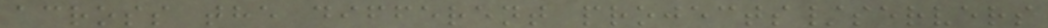across the different projects/servers
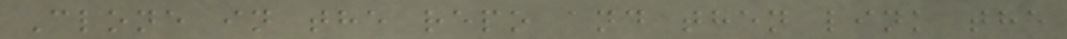Clone in the repo and then link the
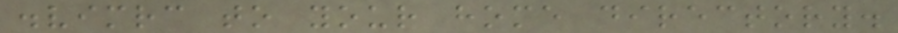.vimrc to your home directory.
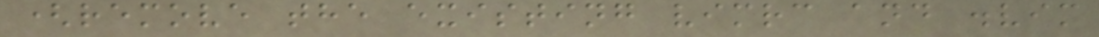(remove the existing vimrc and .vim
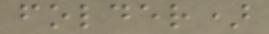folder)
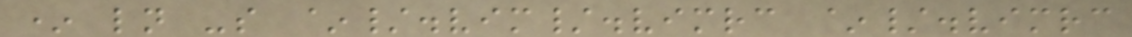* ln -s ~/.vim/.vimrc ~/.vimrc
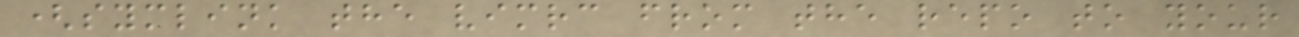(symlink the vimrc from the repo to your
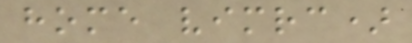home vimrc)
